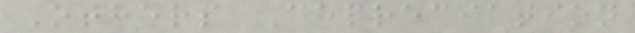Others Depreciation
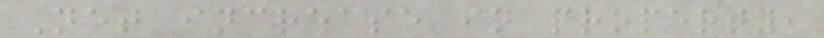Net increase in property,
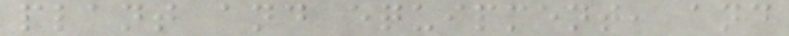plant and equipment, and
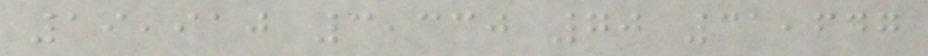19,910 3,330 70 31,647
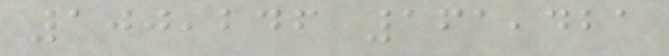100,246 161,421
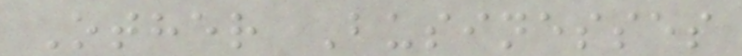Other Businesses
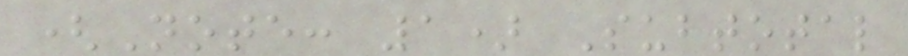(Note: 1) Subtotal
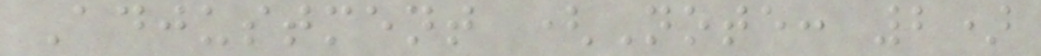Adjustment (Note: 2)
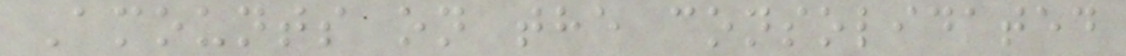Amounts on the consolidated
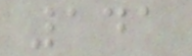141
